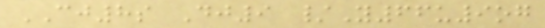CJ8s Dj9 /Y66u9og
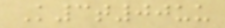K3t00uu
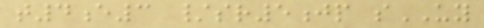t4e3 /sr5jp sUY
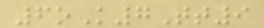6oK7Tt9
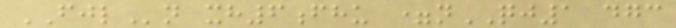FJLn xh6fhu =nQJ1 dgc
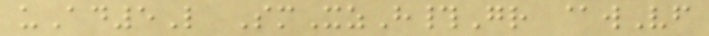uAd5L SmXzH#Gr @wVf
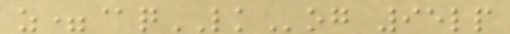z=@qLKog 95lp
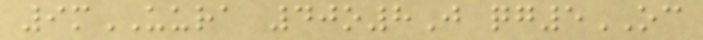9mUURA 40o8J qg5OC
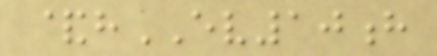&hEV10h
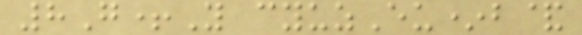8G+Y cyuzEu*b&
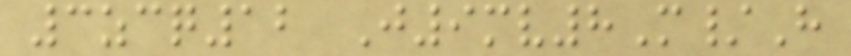3zcq12 J9mv8M/H
